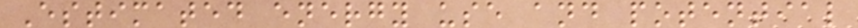Estimated energy use and potential
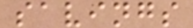savings
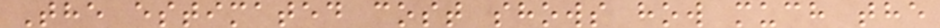The estimated cost shows how much the
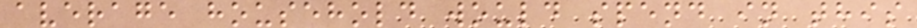average household would spend in this
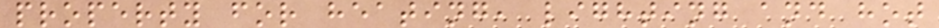property for heating, lighting and hot
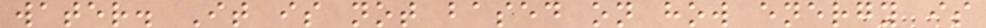water. It is not based on how energy is
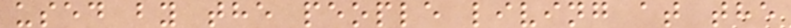used by the people living at the
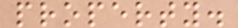property.
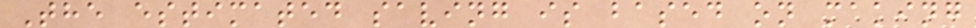The estimated saving is based on making
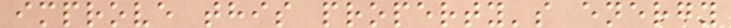improve this property's energy
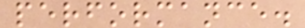performance.
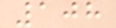108
